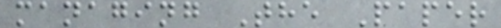managing The Paper
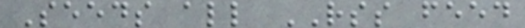Seeds all RSS feed
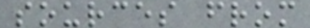sources from
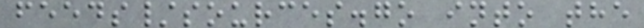feeds/sources.go into the
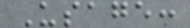Usage:
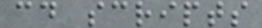cd scripts
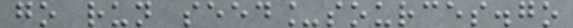go run seed_sources.go
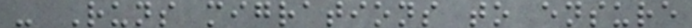- Runs migrations to ensure
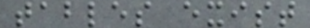tables exist
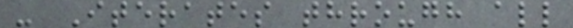- Iterates through all
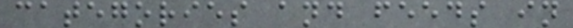categories and feeds in
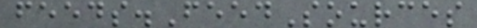feeds.FeedSources
